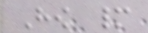How many
